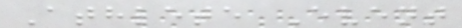Athlete Event
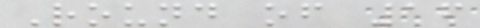Round of 16
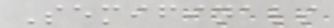Semifinals
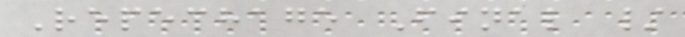Repechage Final /
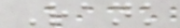Rank
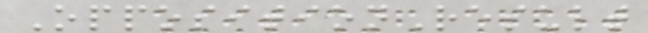OppositionResult
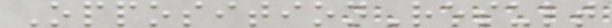OppositionResult
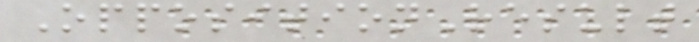OppositionResult
